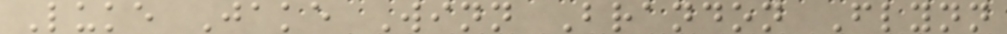Luke Jake Winn Brandon Flynn
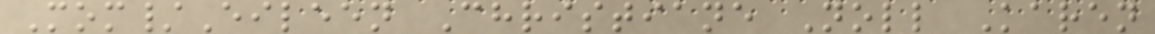Mom/Eileen Christiane Noll Karen
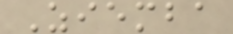Ziemba
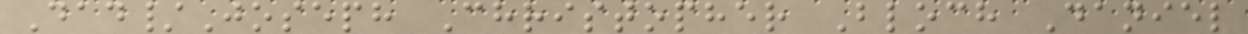Dad/Joseph Christopher Bloch Daniel
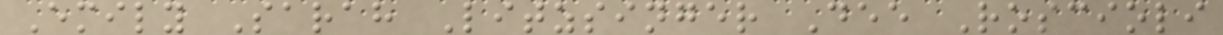Emily Sarah Litzsinger Dee Roscioli
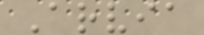Arvia
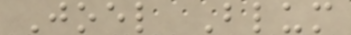Joel Blum
